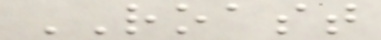ROAST
